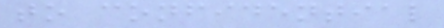to confidential
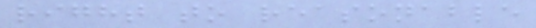right to reasonable
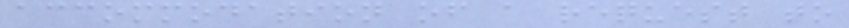accommodation of a request to
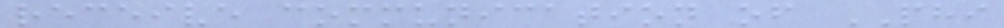receive communication of PHI
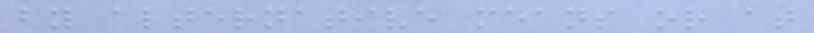by alternative means or at
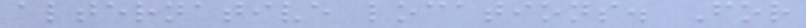alternative locations. For
